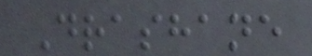Drashane
